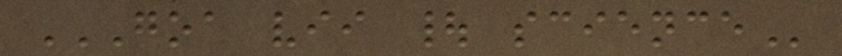GOA VII | SCIENCE
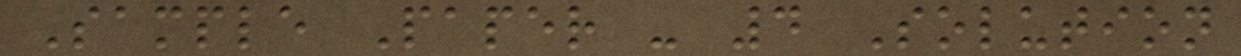Sample Paper - 4 Solution
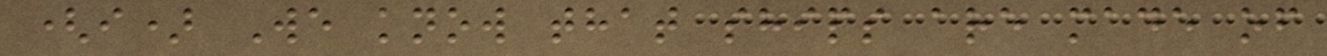(i) We know that ships are made of
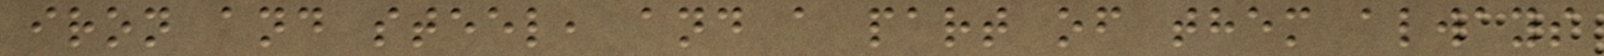iron and steel, and a part of them always
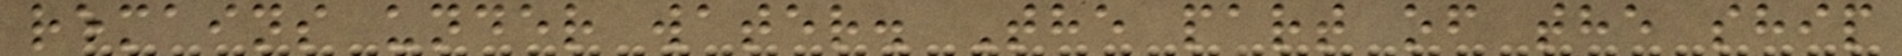remains under water. The part of the ship
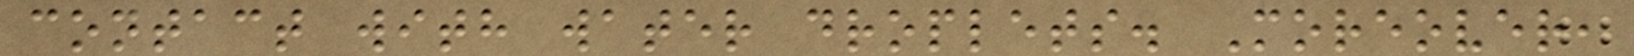contact with water droplets. Moreover,
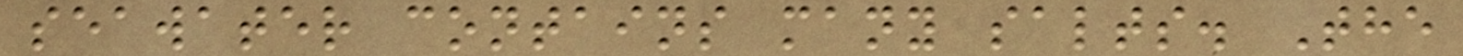seawater contains many salts. The
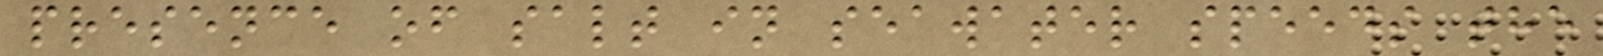presence of salt in seawater speeds the
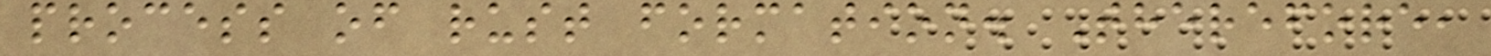process of rust formation. Therefore,
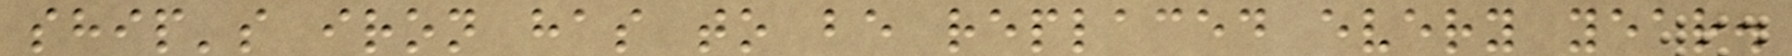ship's iron has to be replaced every year.
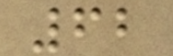62
